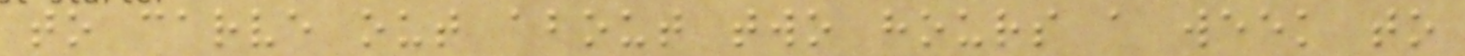to carve out about two hours a week to
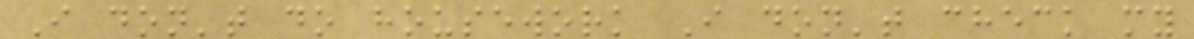I don't do housework I don't check my
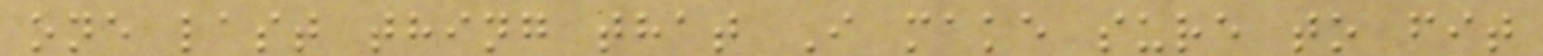one last thing that I make sure to fit
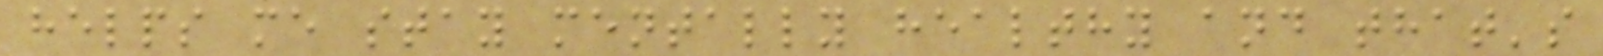helps me stay mentally healthy and that's
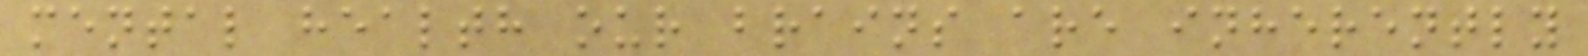mental health our brains are inherently
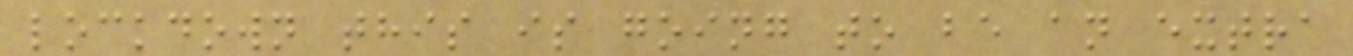lockdown this is going to be an extra
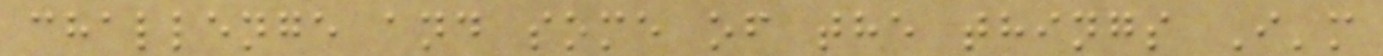challenge and some of the things I'm
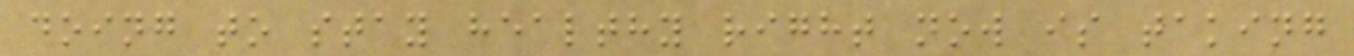doing to stay healthy right now is taking
